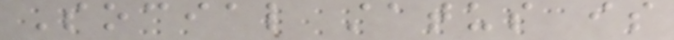Social status is
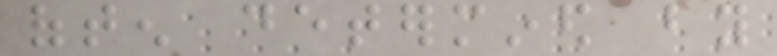often determined by
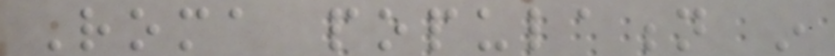Roma population in
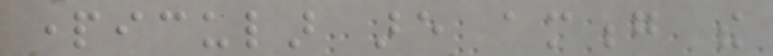particular are among the
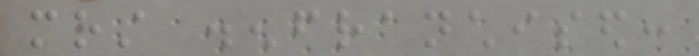most disenfranchised:
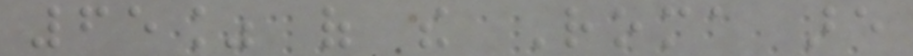65% of the Roma are
